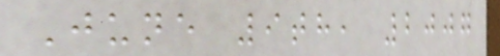June 9th, 2007
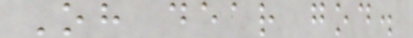Oh dear god.
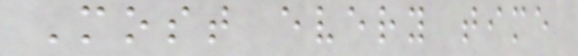Most every time
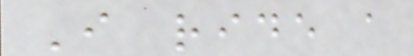I ride a
